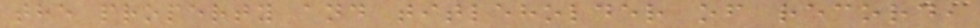the property and titleholder of record,
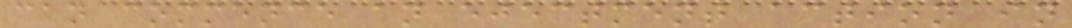can commence an ejectment action in
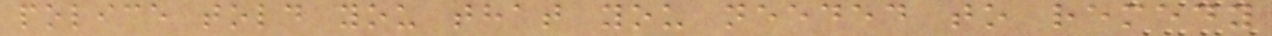police told you that you needed to remedy
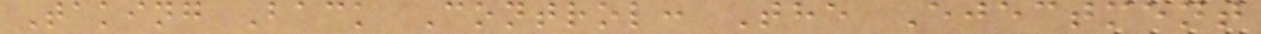Taking Back Control: The Ejectment
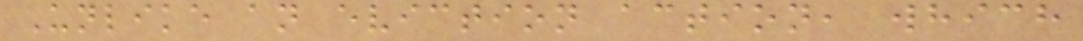Unlike an eviction action, which
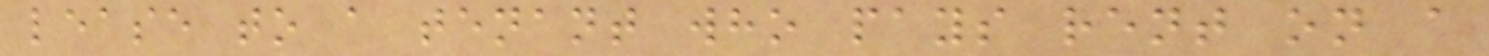lease to a tenant who pays rent on a
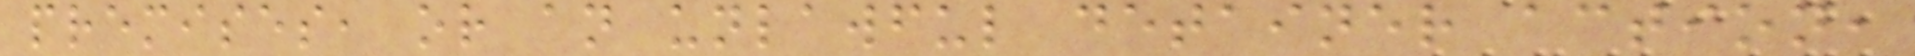premises, or an unlawful detainer action,
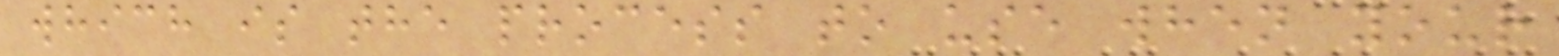which is the process to use when your
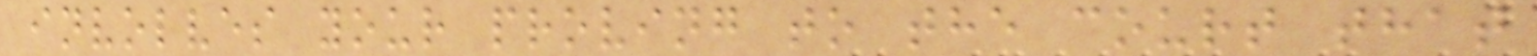involves your proving to the court that
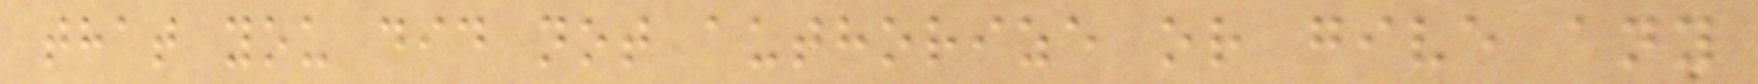that you did not authorize or give any
